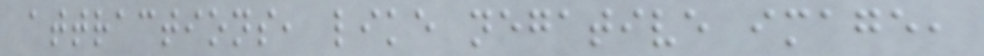attractions, like negative image,
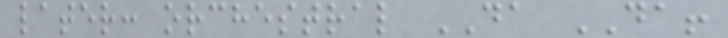later: orchestral DA DA!
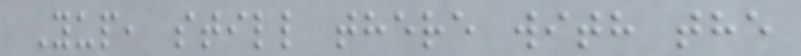Yup, still there with the
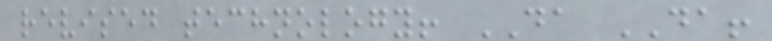revised technology! DA DA!
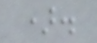).
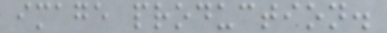image production.
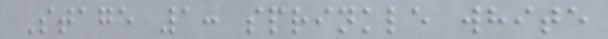Stage 1: sprinkle white
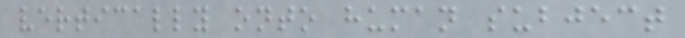vertically onto human subject
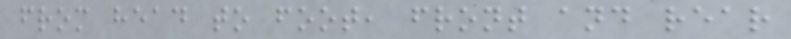from head to foot, front and rear
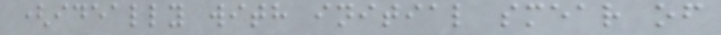(ideally with initial smear of
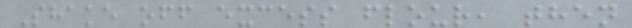Shake off excess flour, then
